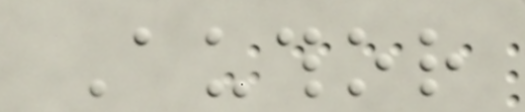Author
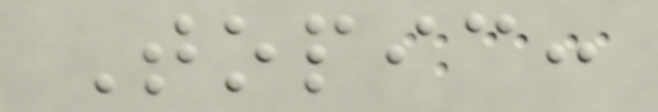Topic:
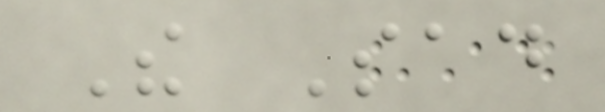The Sad
